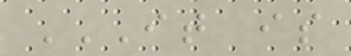IT IS
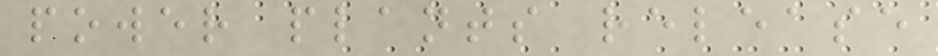power plants release
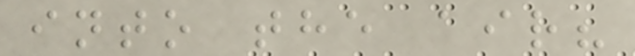into the air?
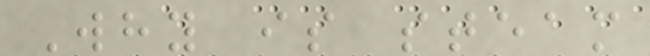Why is steam
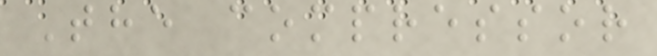The compressor
